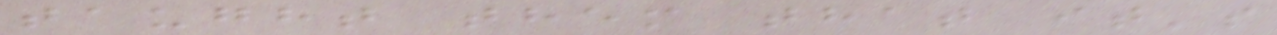taught them that it's
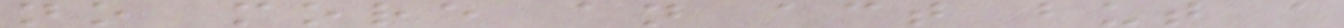no more an act but a
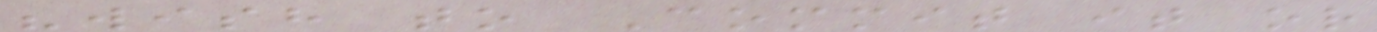"wish to Commit it or
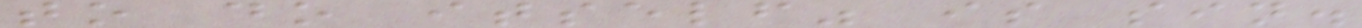to do itself" is sin.
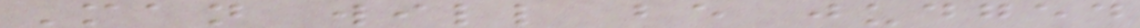Man will be judged
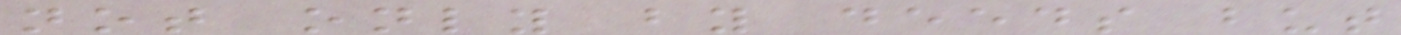not only by deeds but
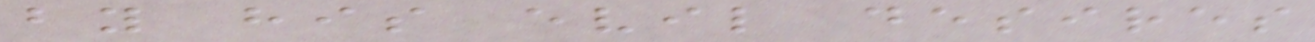by his evil desires
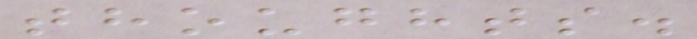thoughts.
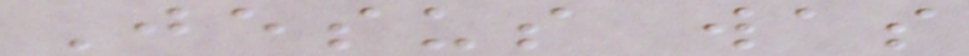Jesus was
